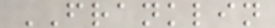FRANKLIN
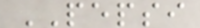PEPSI
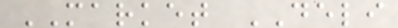MARKET DELI
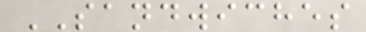SANDWICHES
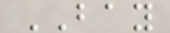BAY
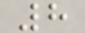8
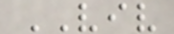VIV
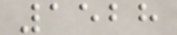1528
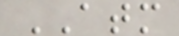ATM
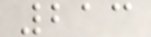213
